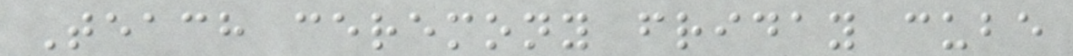Teach ceremony friday cube
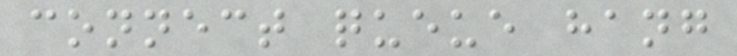connect queue hang
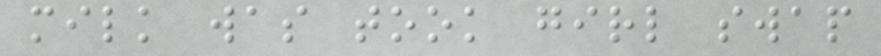milk was took girl swap
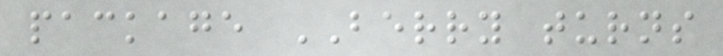package BERRY turns
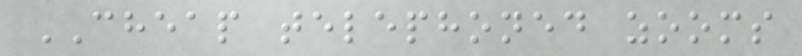CHEAP telephoned zooms
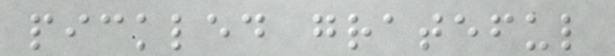pickled grateful
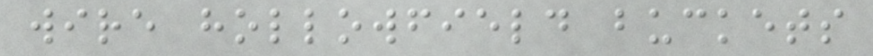wire hollowfield buckets
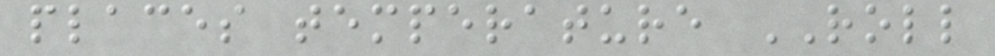places temperature ROLL
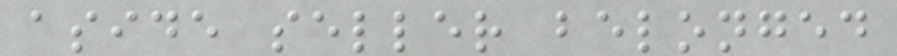aside seller belonged
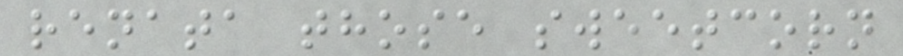renata those sweetcorn
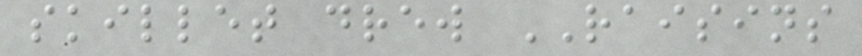skillet drew RAISINS
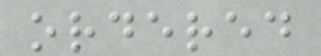ordered
